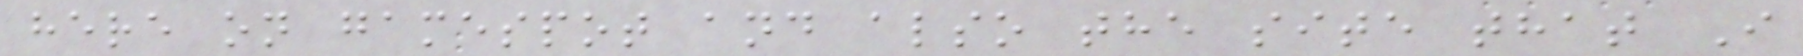here on gamespot and also the site that I
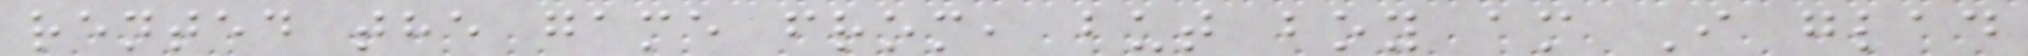rented the game from, but boy am I glad
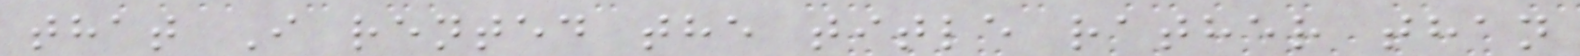that I rented the title rather than
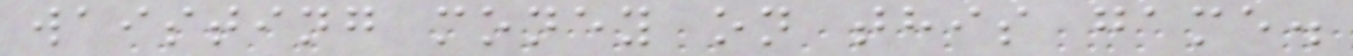waisting money on this game.
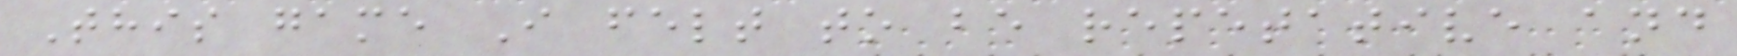This game I felt to be repetative and
